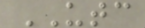UTC
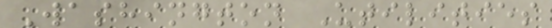Washington Utilities
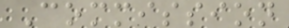Commission
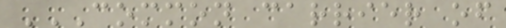COMMON CARRIER OF
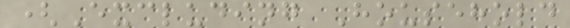(Excluding Household
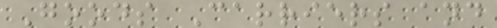Goods Carriers and
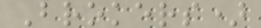Brokers)
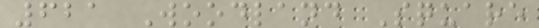621 Woodland Square
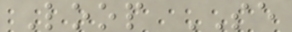Loop SE
